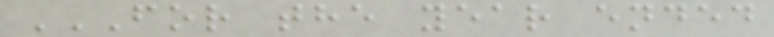FOR THE YEAR ENDED
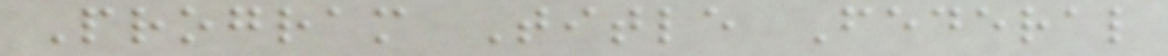Program Title Federal
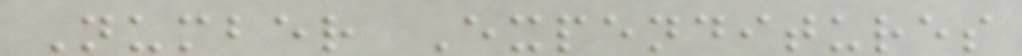Number Expenditures
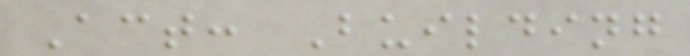Act: Building
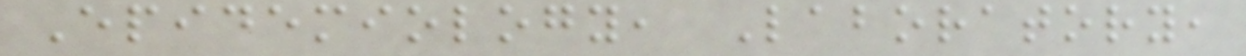Epidemiology, Laboratory,
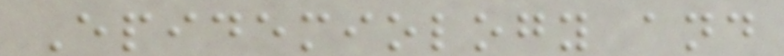Epidemiology and
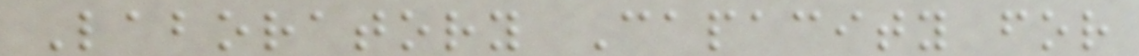Laboratory Capacity for
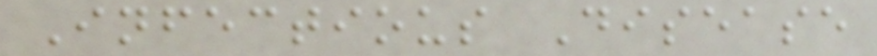Infectious Disease
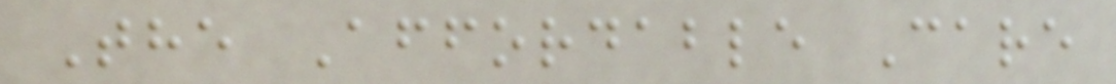The Affordable Care
